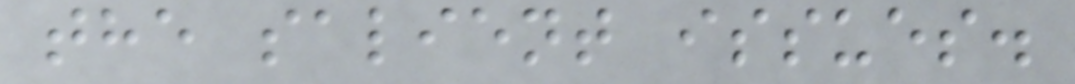the salient issues.
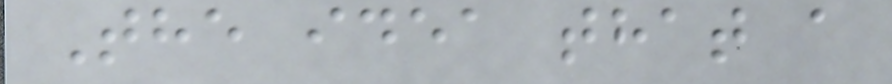The idea that a
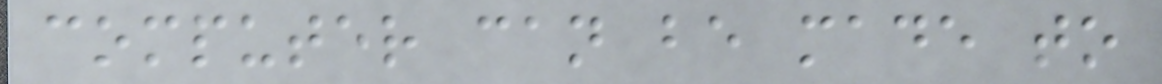computer can be made to
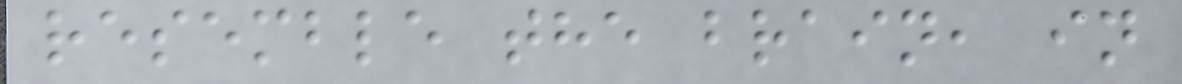resemble the brain, in
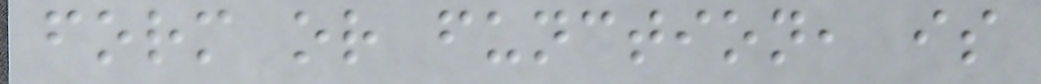form or function, is
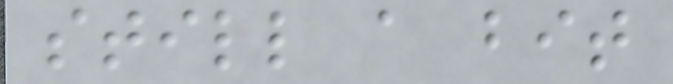still a bit
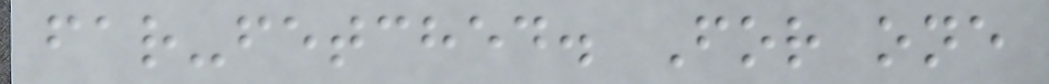far-fetched. For one
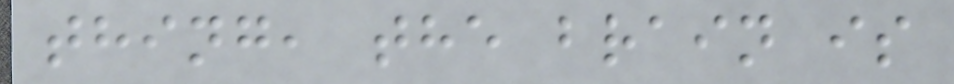thing, the brain is
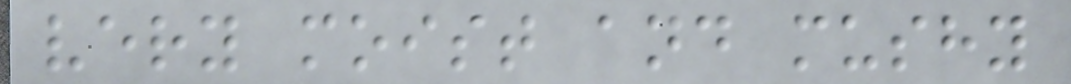very moist and mushy
